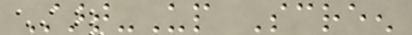Start-Up Screen
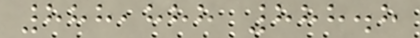888,888 888.8
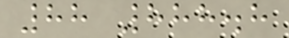88 888.8
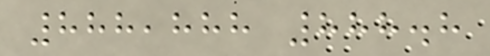888,888 888.8
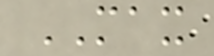MAX
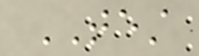TEST
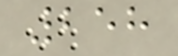258
